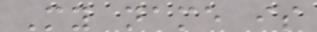My name is
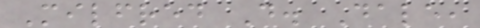Milfred D. Dale,
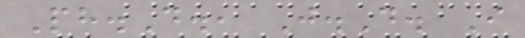Ph.D., J.D. I
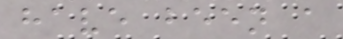have been a
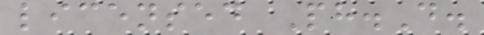licensed Ph.D.
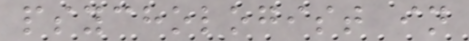psychologist in
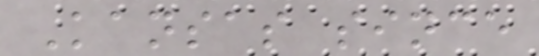Kansas since
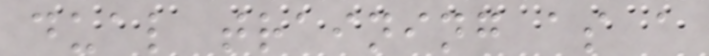dual training as a
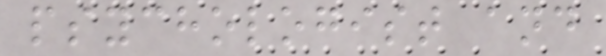psychologist and
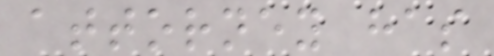attorney has
